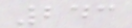243
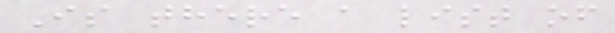Is there a list of
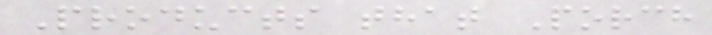Products that Porch
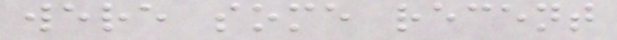were some recent
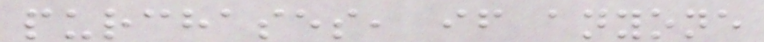purchases, if anyone
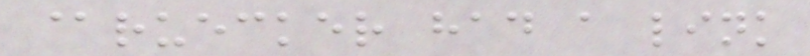@ruecker had a link
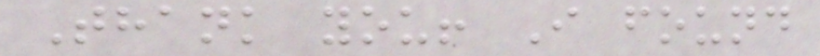Thank you! I found
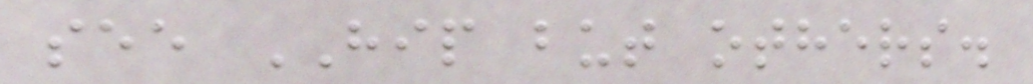see HIP but others.
